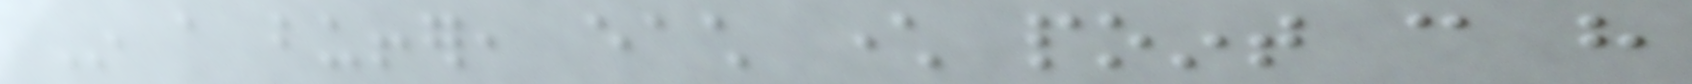In a buffer, each character point can have
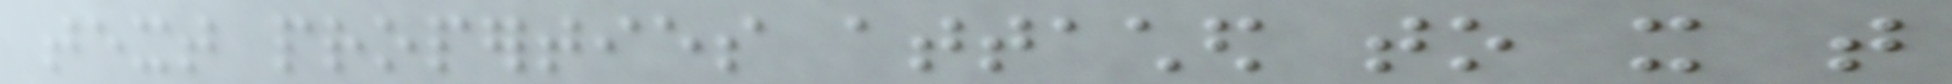text properties attached to it that
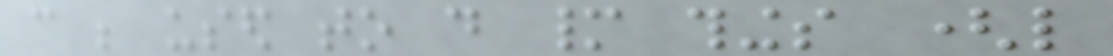can be used to do many things (like
